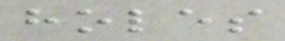holes
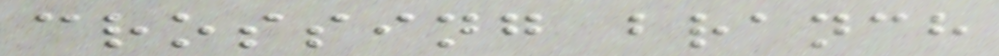crossing branch
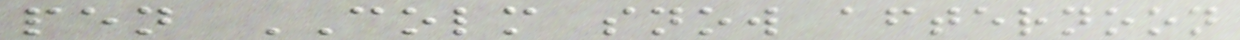pen COLM snow afternoon
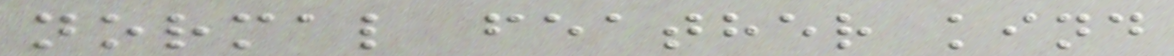normal feather kind
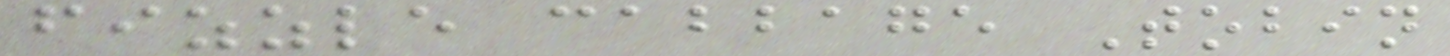fizzle cabbage Tobin
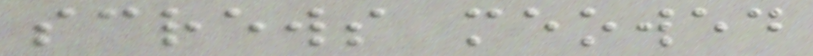screws meowed
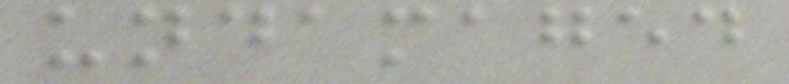undamaged
